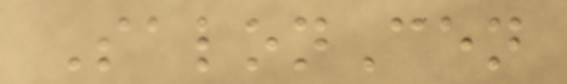SalonCen
